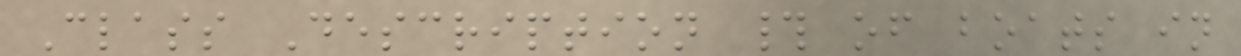Class Description # of boats in
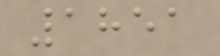1851
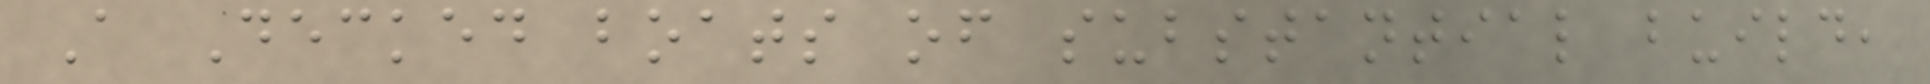A Decked boats of substantial build,
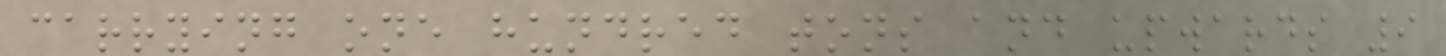carrying one hundred tons and upwards 9
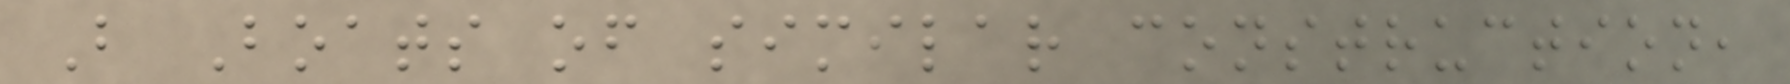B Boats of similar construction,
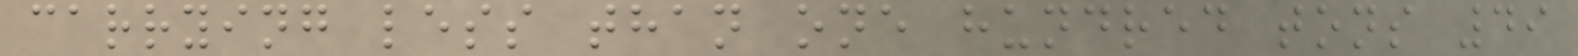carrying less than one hundred tons 49
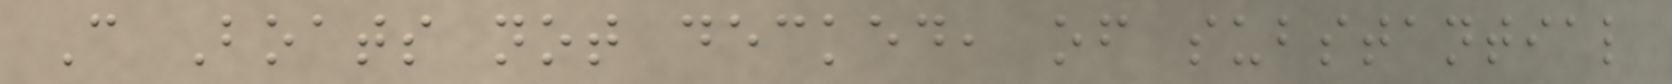C Boats not decked, of substantial
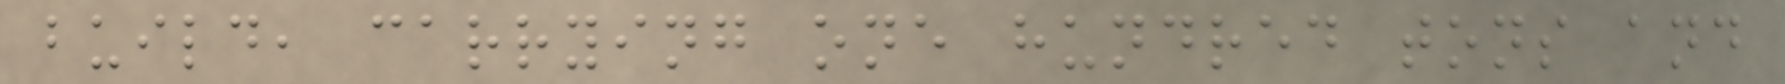build, carrying one hundred tons and
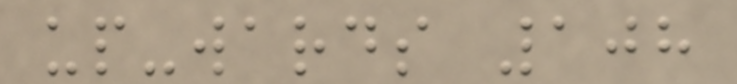up-wards 108
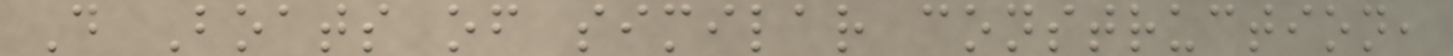D Boats of similar construction,
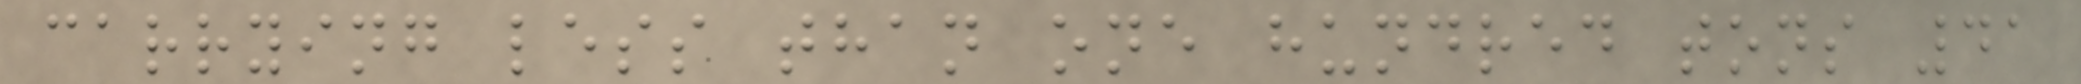carrying less than one hundred tons 41
